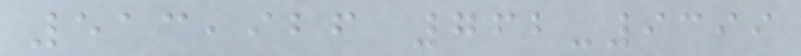513,926 762-9399
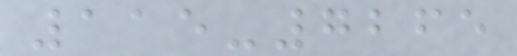115-7265
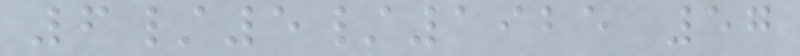6/5/1925 57
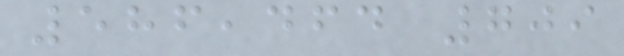586,464 709
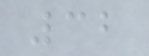32
